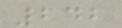242
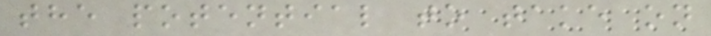the potential to take on
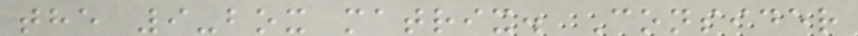the 9-box matrix. Consider
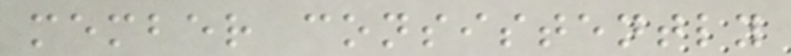member consistently
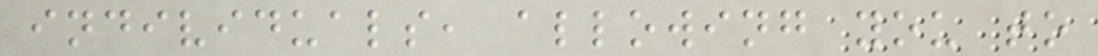individuals, allowing you to
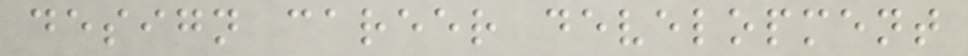design career development
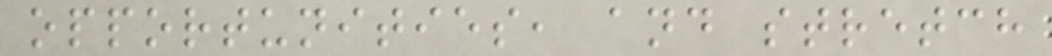opportunities, and stretch
